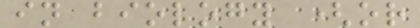in biology (or
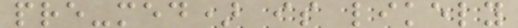pre-med) is likely
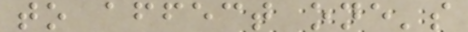to affect one's
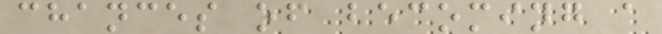chances of becoming a
